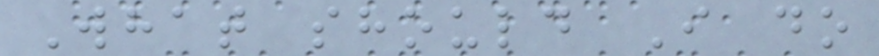What should I do
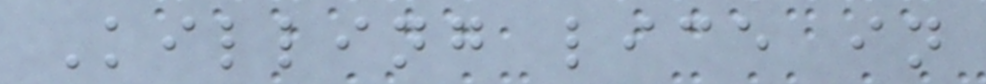Killing lice in
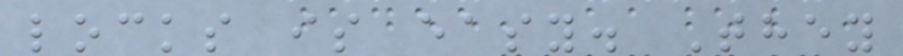locks is easy. They
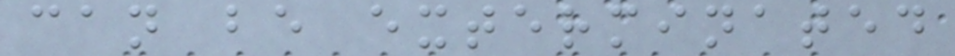can be exterminated
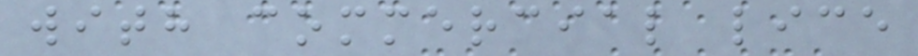with commercial lice
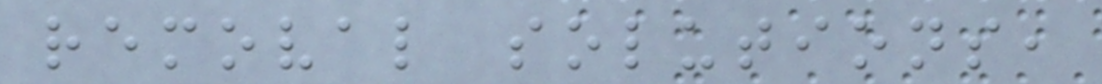removal solutions,
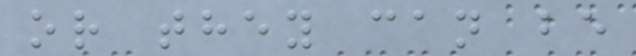or they can be
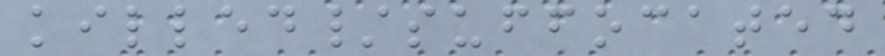killed/suffocated
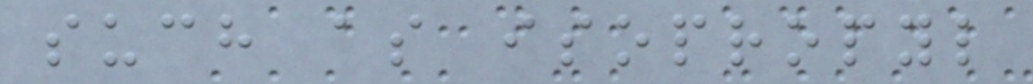such as isopropyl
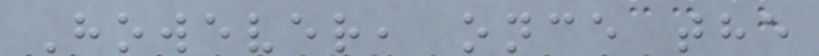However, once the
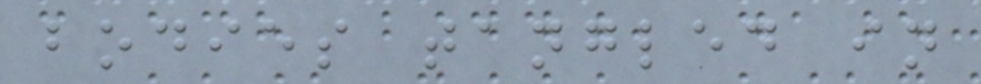bodies tangled in
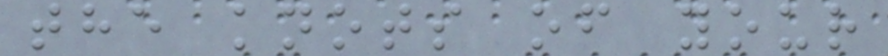the knots of your
